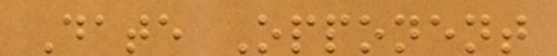Date Opponent
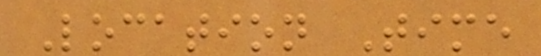Location Time
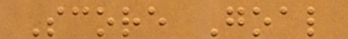Score Goal
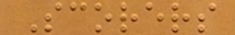Scorers
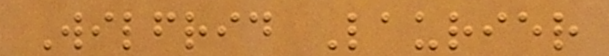Wilfrid Laurier
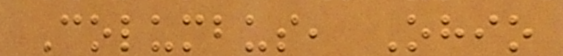Columbus, Ohio
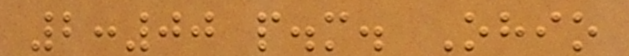2:00 p.m. Ohio
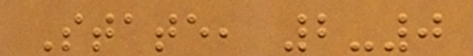State, 2-0
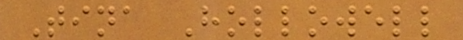Tina Hollowell
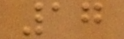17
